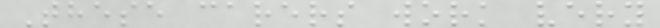These carers work very
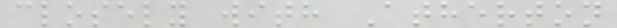closely with Atherton
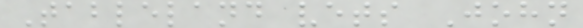Tableland vets John
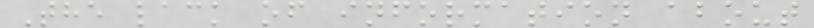The lack of information about
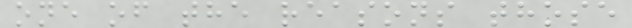one of the reasons those
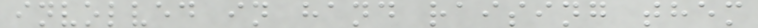involved in hand raising them
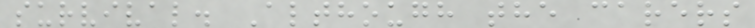survival. Although the carers
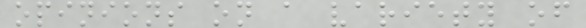opinions on a variety of
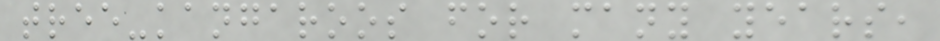tree-kangaroos for many years,
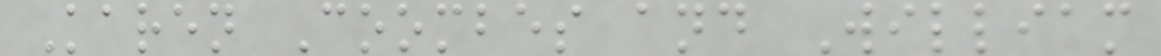Karen Coombes and William
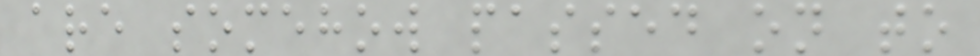are somehow passed on to
